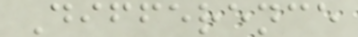Difference
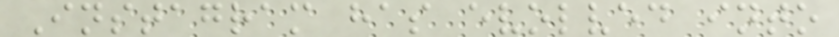Instagram has evolved into
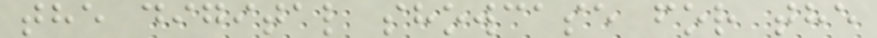the digital showcase for the
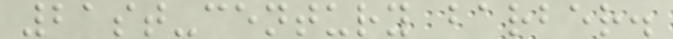21st-century barber.
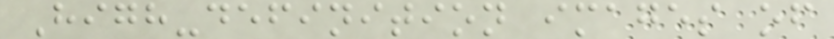High-definition images of
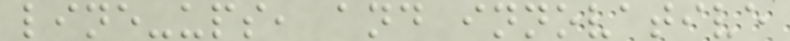line-ups, and innovative
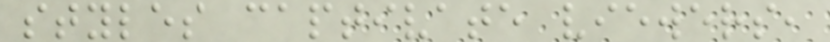styles captivate viewers,
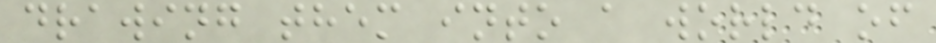drawing them into a world of
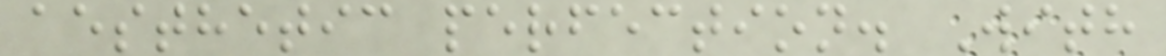aesthetic perfection. With
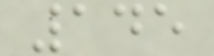145
